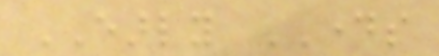EARLY DAYS
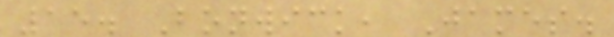15. Bonwick, James.
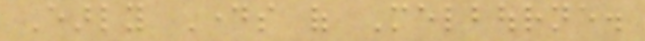Early Days of Melbourne.
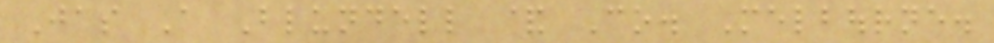Jas A Blundell & Co. Melbourne.
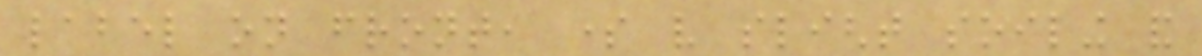label on front, some very slight soiling and
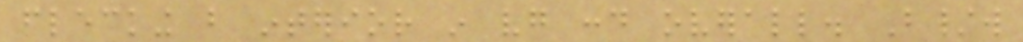flecking but interior in vg cond overall. B/w
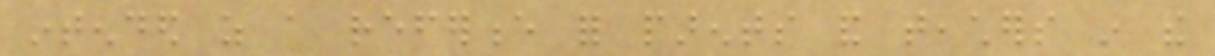intended as a reference for parents and teachers in the
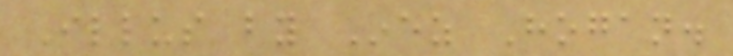Illus by Inez Hogan.
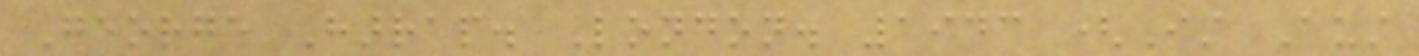George Harrap. London. 1943 (Ist Aust
